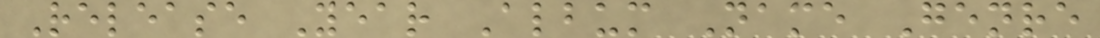Release Year Album Name Genre
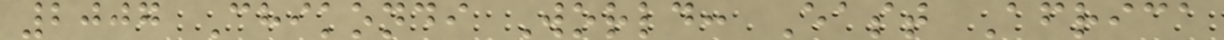2007 Chikondi World: East Africa
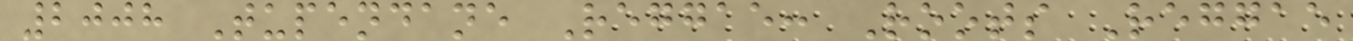2008 Tupendane Reggae: Roots Reggae
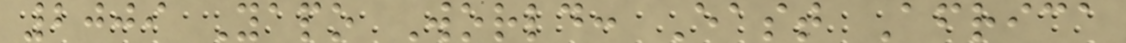2009 Yapo World: East Africa
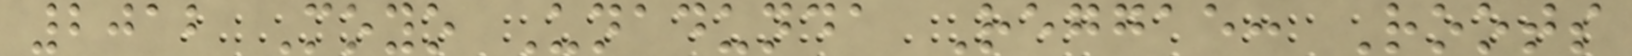2012 Moyo Unadunda Reggae: Roots
